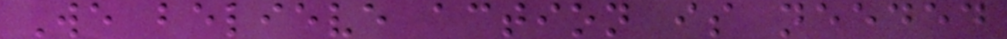We believe action is needed
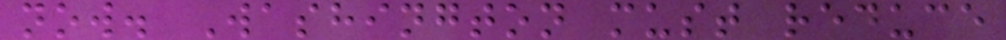now. Washington must reduce
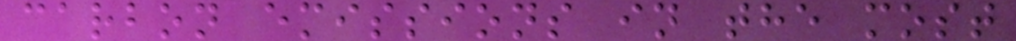carbon emissions in the most
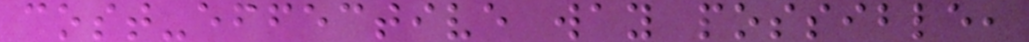cost-effective way possible,
